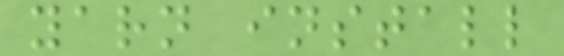yarn install
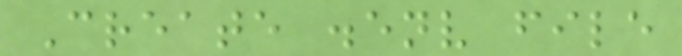Create .env file
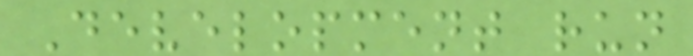Development run
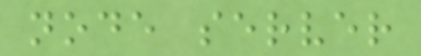node server
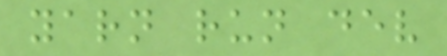yarn run dev
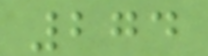274
